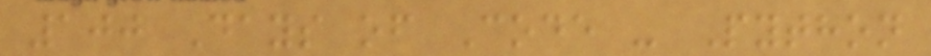100 Days of Code - Python
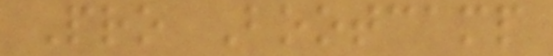Pro Bootcamp
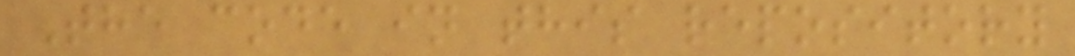The code in this repository
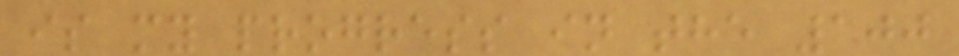is my progress in the 100
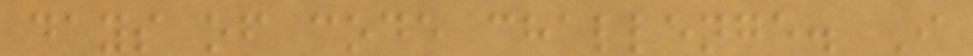days of code challenge. I
